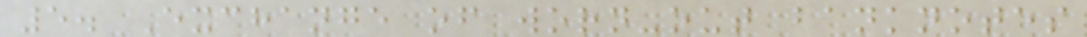5. Exchange of worn-out banknotes
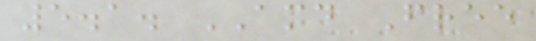5.1. AMD Free
